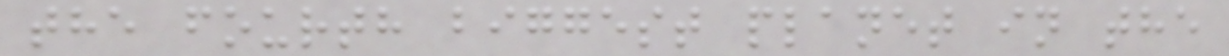the fourth biggest planet in the
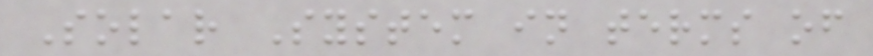Solar System in terms of
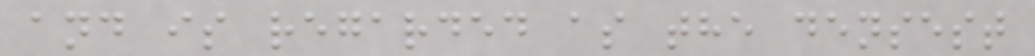and is regarded as the densest
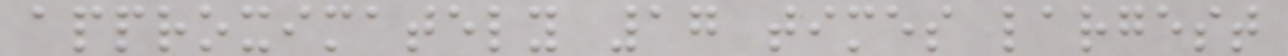approximately 17 times largest
